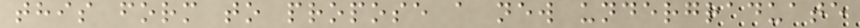this form to propose a new undergraduate
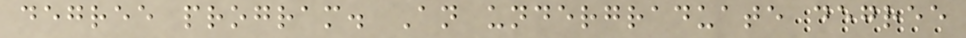degree program. An undergraduate degree
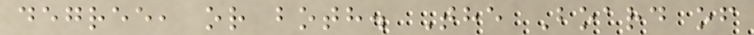degree, or both. The Board of
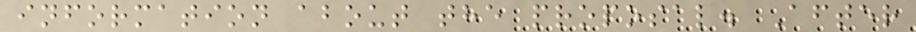information about the proposal. After
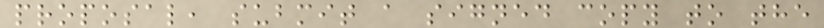proposal, submit a signed copy to the
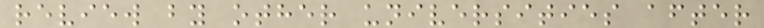review by other universities after
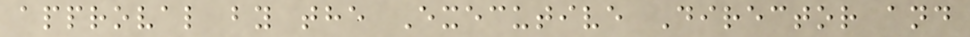approval by the Executive Director and
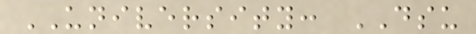UNIVERSITY: DSU
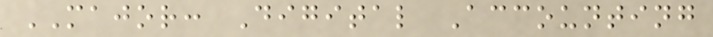MAJOR: Digital Accounting
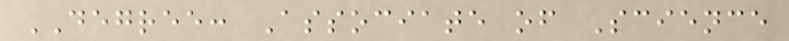DEGREE: Associate of Science
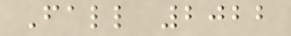Fall 2022
